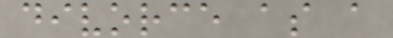divorce as a
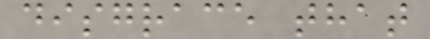disgrace that
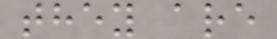they are
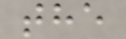the
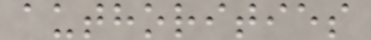authorities
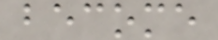become
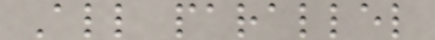All parallel
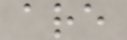are
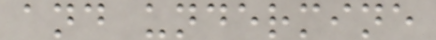and undermine
